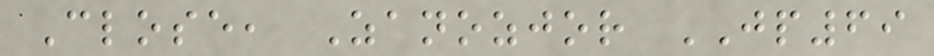Close, Zanozjor JP69
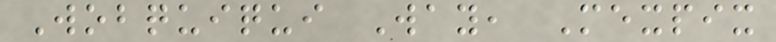Wobquiqui Way, Mexpix
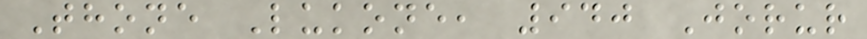Thone Lukone, 940 Jorur
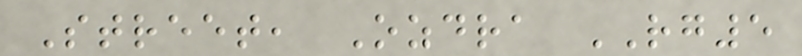Street, Ozdra RG5
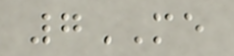7ME
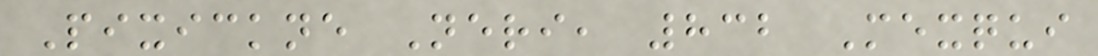Pixickne Neri, 832 Mexqui
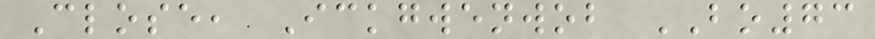Close, Ickgwenwob BO73
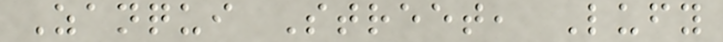Zanqui Street, Lufy
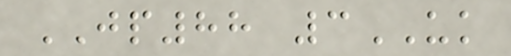JP88 3UK
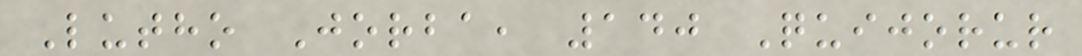Lutho Jorba, 140 Quijorur
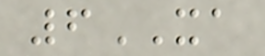6XA
